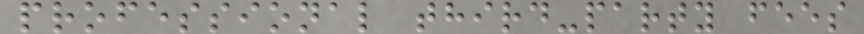professional third-party fees
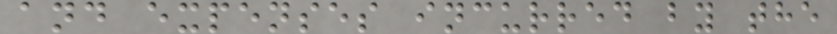and expenses incurred by the
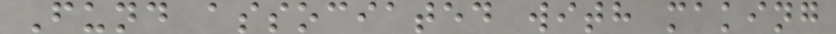Fund associated with making
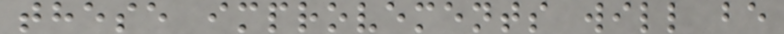these improvements will be
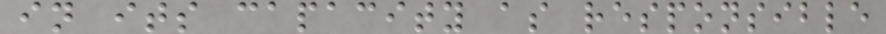in its capacity as responsible
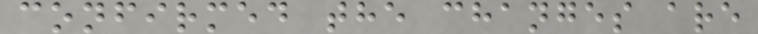confirmed the changes are
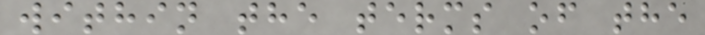within the terms of the
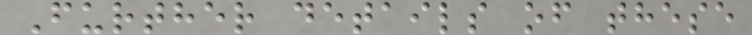Further details of these
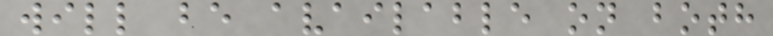will be available on both
